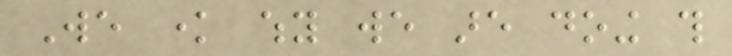We know why we are doing this
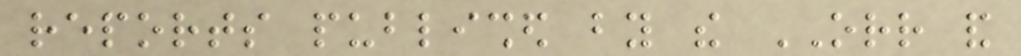reports published by the ORR and
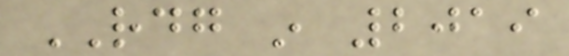RDG in 2019
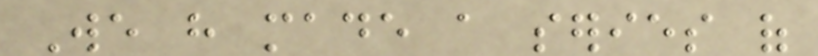We have made a series of
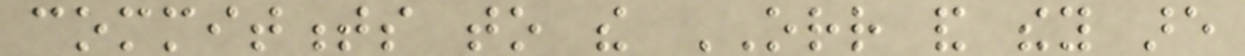commitments to the ORR and they are
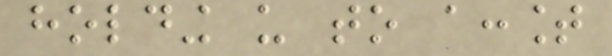holding us to account
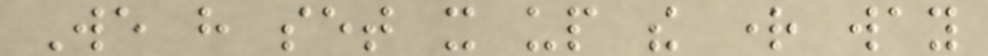We have set it up the right way
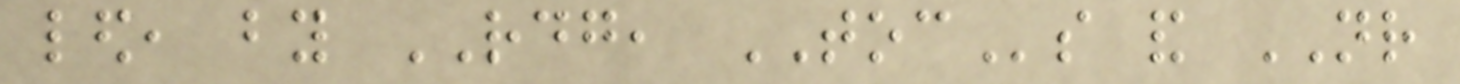led, by RDG, TOCs and NR
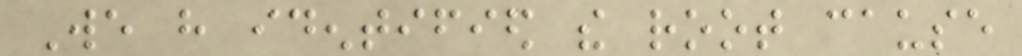We have identified the root cause
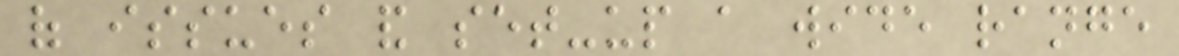of issues and set-up a wide range
